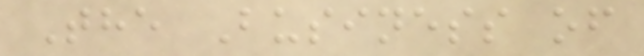The Business of
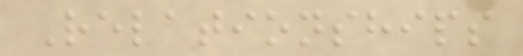Relationships
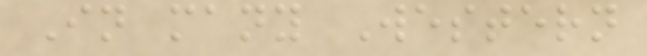In many Western
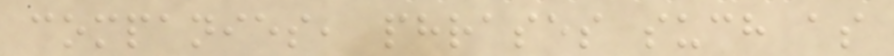companies, phrases such as
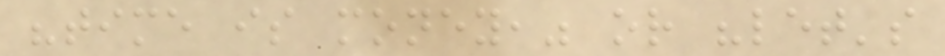"time is money," or "let's
